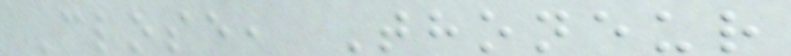Close, Thoneur
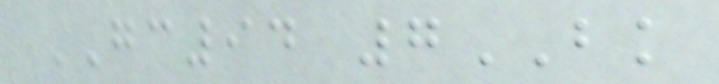GC94 7BK
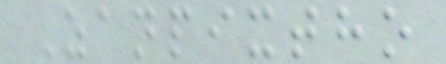Zanpixtho
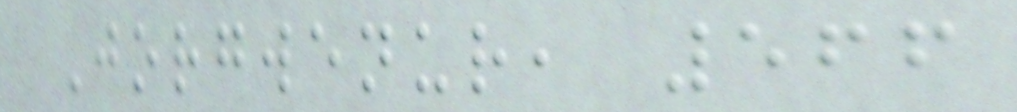Jorgwenur, 566
